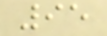95
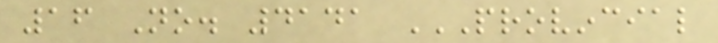16 No. 4141 PROVINCIAL
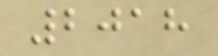2018
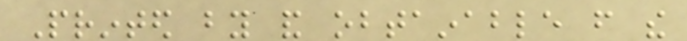Printed by and obtainable from the
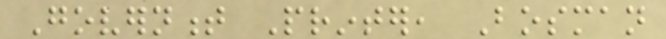Government Printer, Bosman
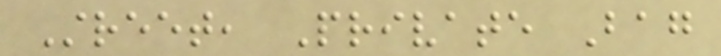Street, Private Bag
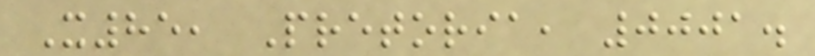X85, Pretoria, 0001.
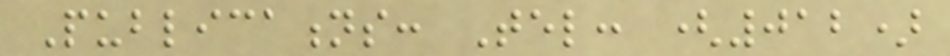Publications: Tel: (012)
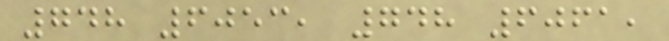748 6053, 748 6061,
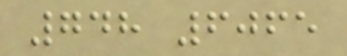748 6065
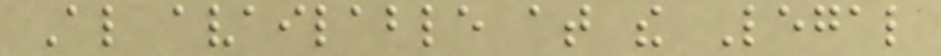Also available at the Legal
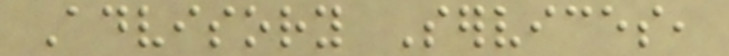Advisory Services,
